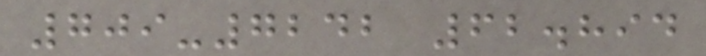709-7242 62.894
